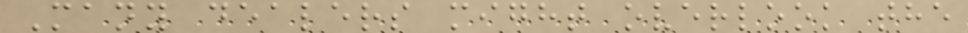Many dealers might overlook the
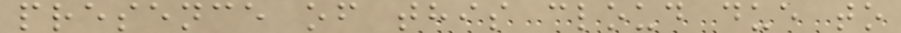presence of this cloud due to
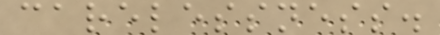carelessness.
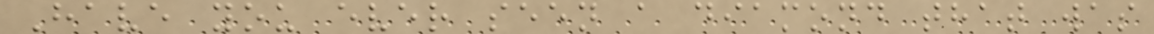Have you ever seen a diamond that was
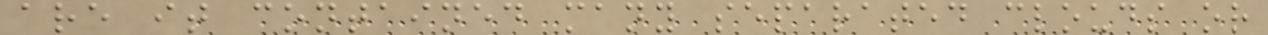are it contained many separated clouds or
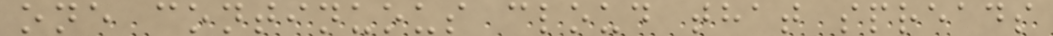one continuous cloud that spreads
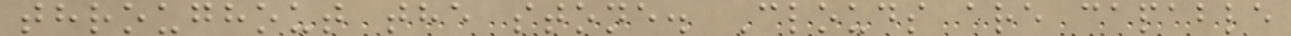throughout the stone. Clouds are capable
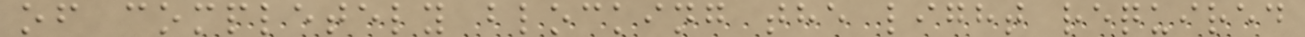of completely blocking the light required
